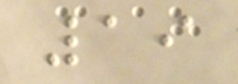19
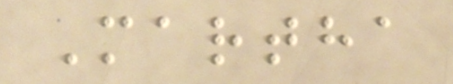Martha
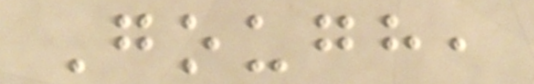Gough,
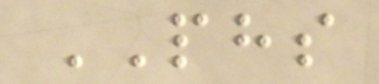PHS
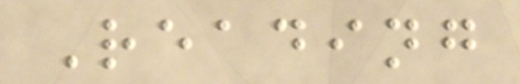Reading
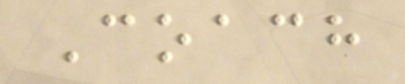Coach
